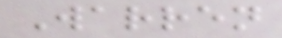Warren
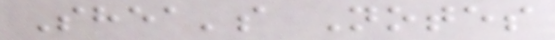Shea's Notes
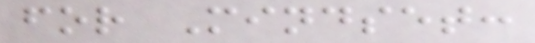for Mindset:
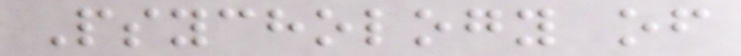Psychology of
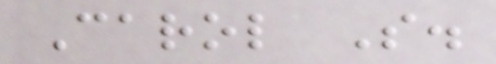Carol S.
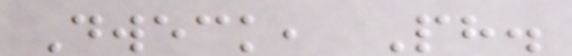Dweck, Ph.
